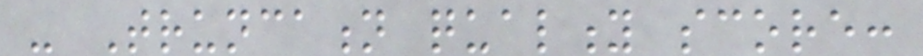- Truncation quality score:
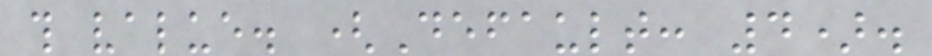this value. (Default: 4).
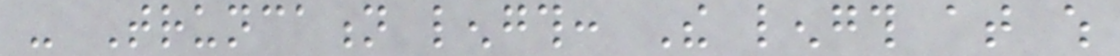- Truncation length: The length at which
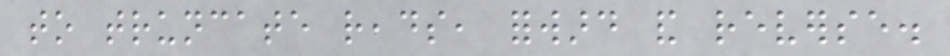to truncate reads, forward and reverse.
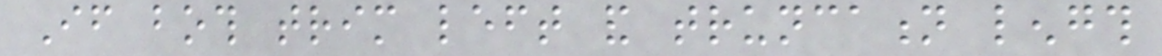If both trim left and truncation length
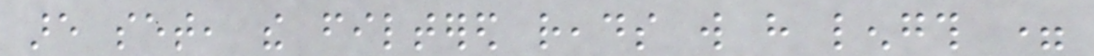are set, the filtered reads will have length =
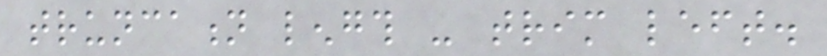truncation length - trim left.
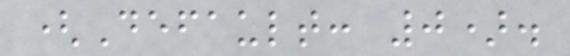(Default: 0).
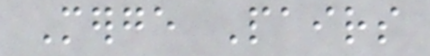Merge Pairs
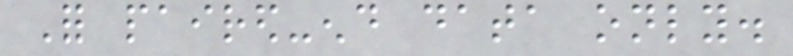For paired-end data only.
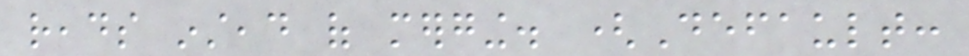reads instead of merging. (Default:
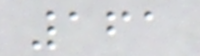161
